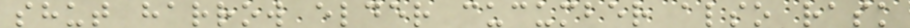shut harrow elder cucumber also rask
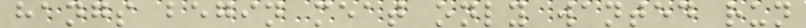hangs begin meat only wanted run
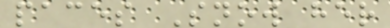paces Snow her
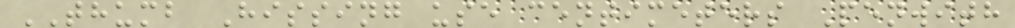THUMB Hissing use centimeters Penwith
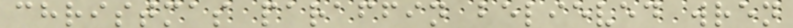christmas paraffin believed wren
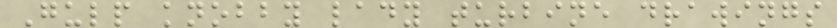Gulp knobby lady turbine drawings
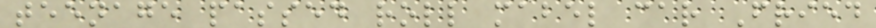teenage passed roll mabel car Fried
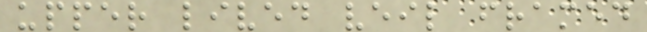upper lived veil framed
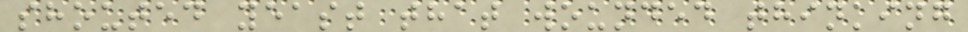shouted yeast that wounded thinking
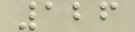126
